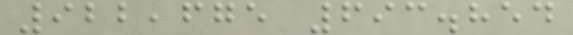922,675 693.854
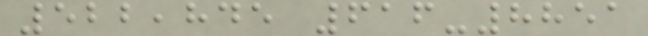522,845 616-8851
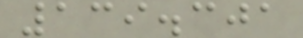139.301
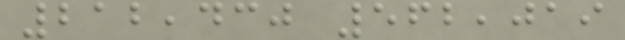212,430 562,019
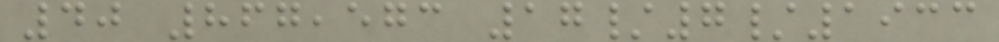40 867,573 17/7/1933
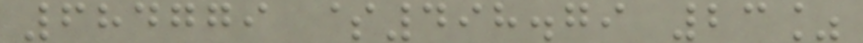684779 $498.79 23%
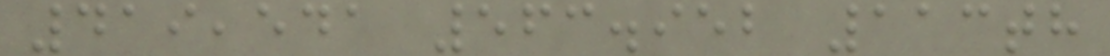419,541 563.952 113th
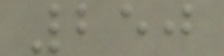250
